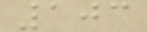103
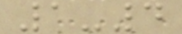1-4
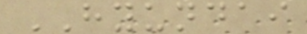HYUNDAI
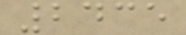2435
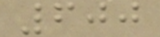600
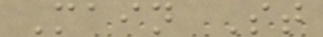Main St
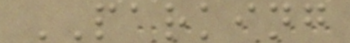PARKING
